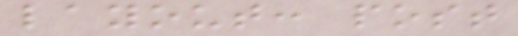layout: post
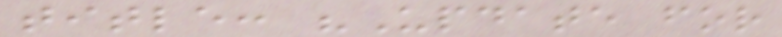title: "Update for
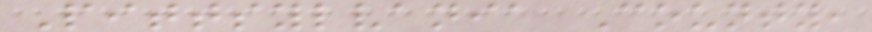Pittsylvania County,
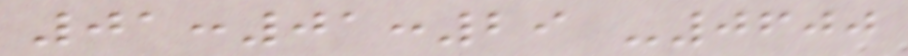01:01:29 -0600
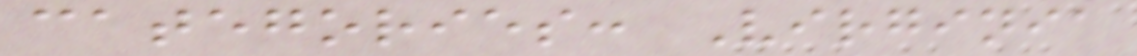categories: Virginia
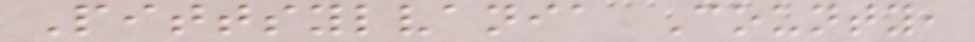Pittsylvania County,
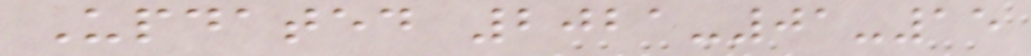Updated 2021-01-15
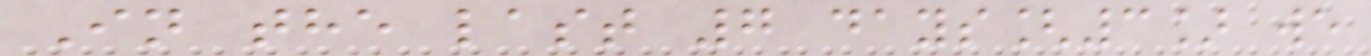In the last 7 days[3] we
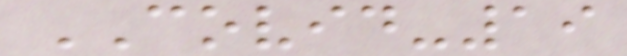COVID-19
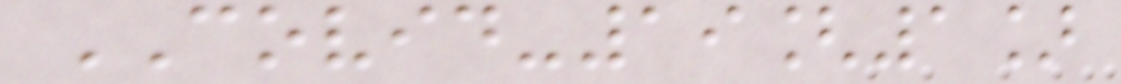COVID-19[1]
